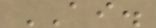AI.
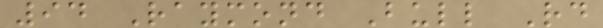94 Raymond Bull Rd
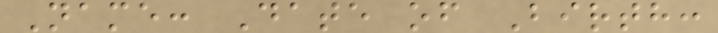Name: Date of Birth:
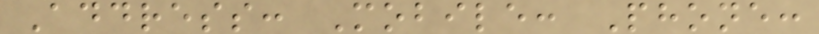Address: Mobile: Phone:
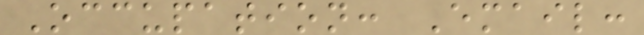Occupation: Email:
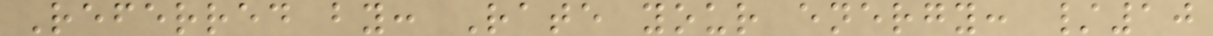Referred by: Rate your energy: /10
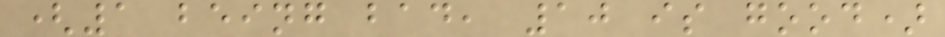(1 being bad, 10 is good)
